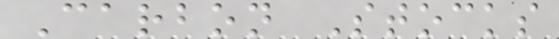Carbon Stocks
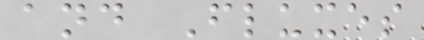and Fluxes
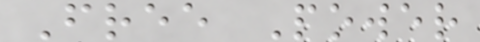Free Power
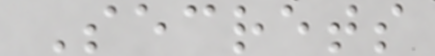Secrets
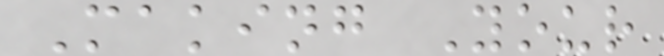Making Your
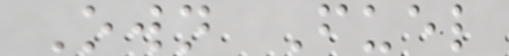Own Fuel
